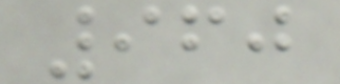960
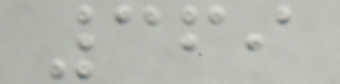369
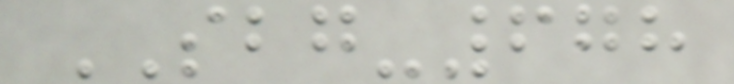SBG-678
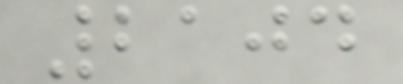2104
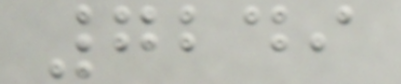7249
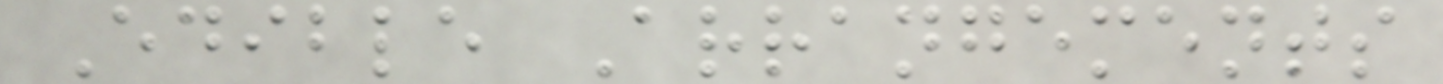Edible Arrangements
